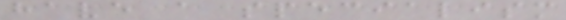have a specialism
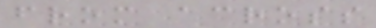from across
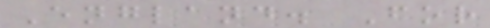England. For
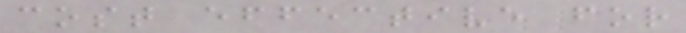cost effective for
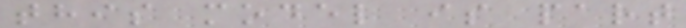this model is part
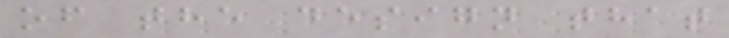of the design that
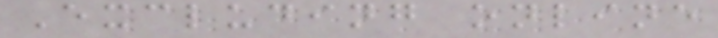Excluding online
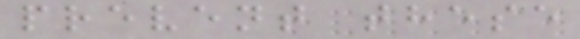prevent these
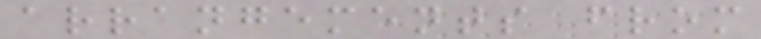arrangements from
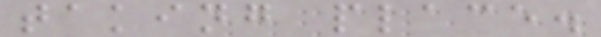taking place.
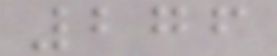276
